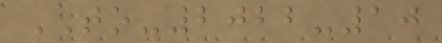TO-2022-10
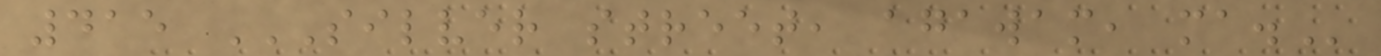415 SILVER STREET, AGAWAM, MA.
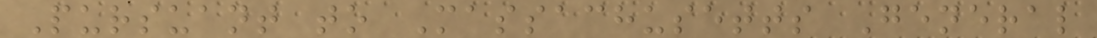Pursuant to Massachusetts General
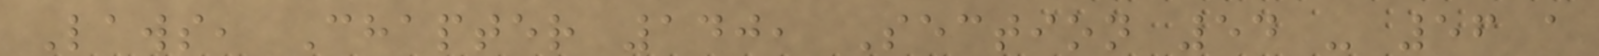Laws, Chapter 140, Section 54 - 56 a
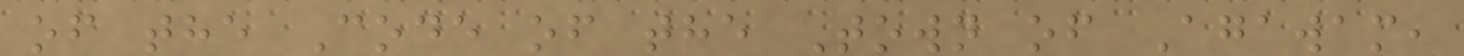of the Code of the Town of Agawam,
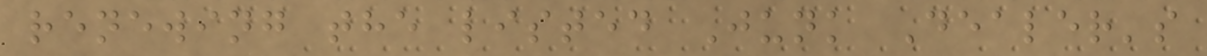renewing the listed Junk Dealer's
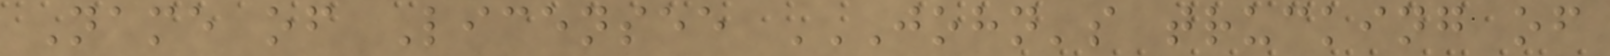Name of Licensee JOHN'S TRUCKING OF
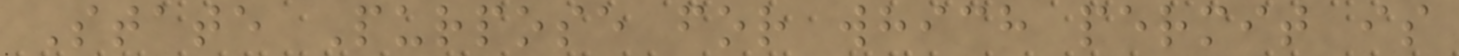State Purpose for which permit is
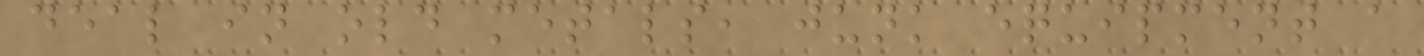deal in old metals, junk equipment a
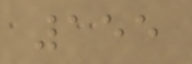155
